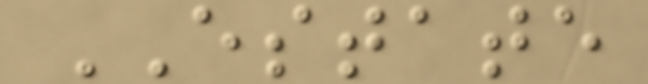ESTATE
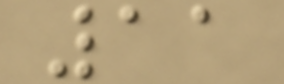11
